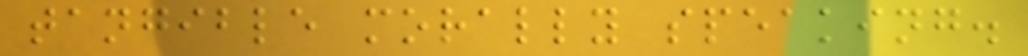tangible morally speaking.
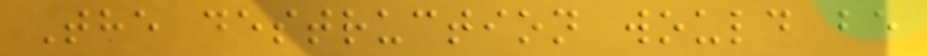The destruction would be
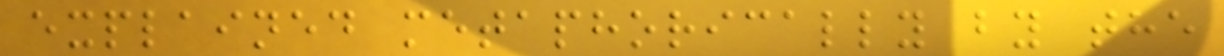explained metaphorically by the
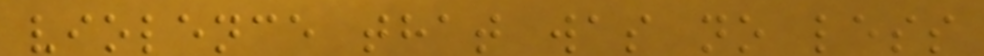violence that was no less
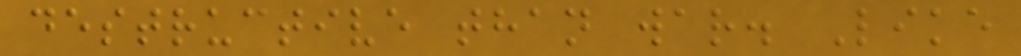destructive than war. Like
